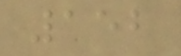152
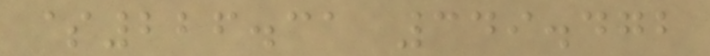$226.31 349.472
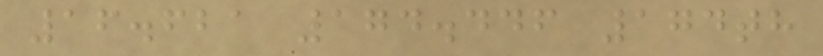16.621 174.446 174th
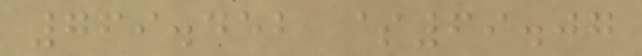769.452 $69.07
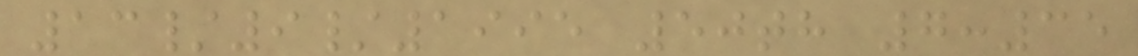13/9/1995 50th 7:35
